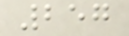257
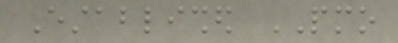Established PMO
